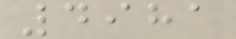4981
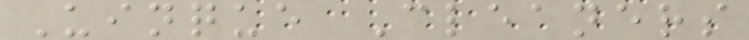Uinque Cleaners
